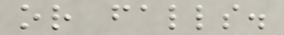or falls.
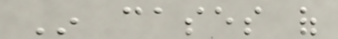In cases of
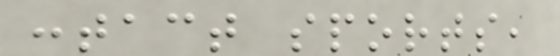contact sports,
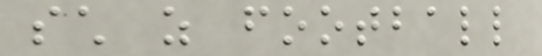such as football
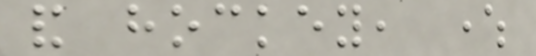and hockey, where
